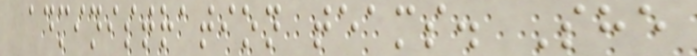administration teams. She
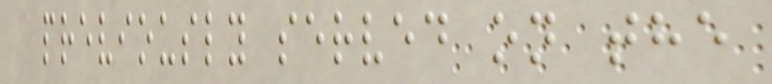previously served on the
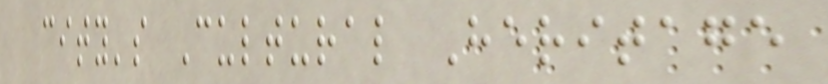city's Cultural Heritage
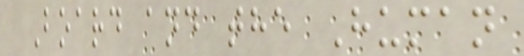Board and the Human
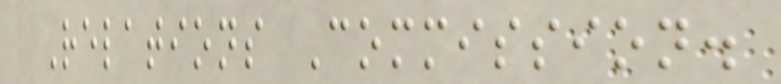Relations Commission.
